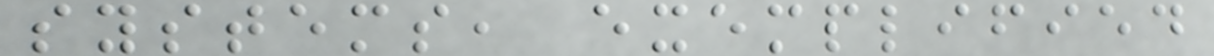systems, exemplified
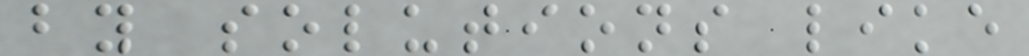by solutions like
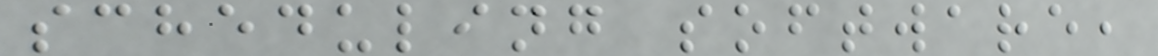scheduling software,
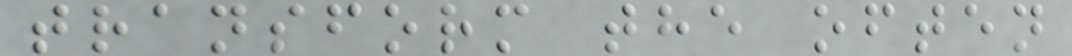transform the often
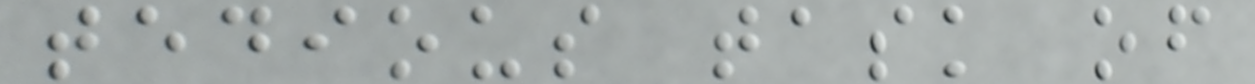tedious task of
